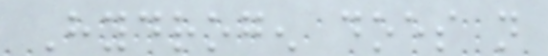Hydrogen does not
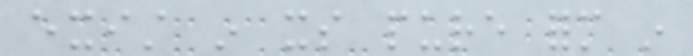exist in its pure form in
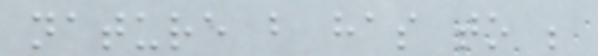nature but has to be
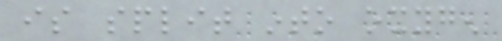is split into oxygen
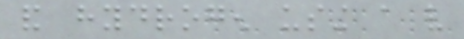and hydrogen using a very
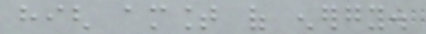high amount of energy.
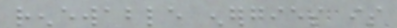renewable energies is
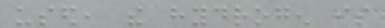used, the hydrogen is
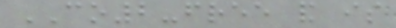CO2-free and is
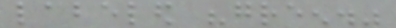labeled "green."
